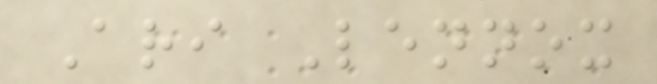Ari Lennox
